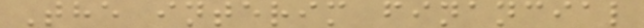The interim financial
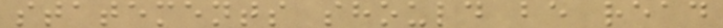statements should be read
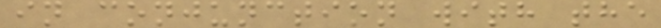in conjunction with the
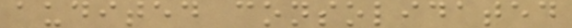audited consolidated
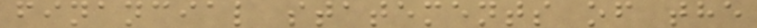financial statements of the
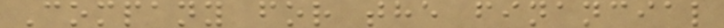Company for the financial
